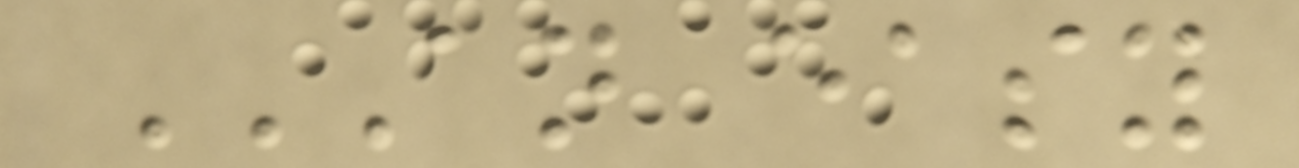AN EASY
